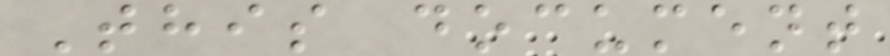This document
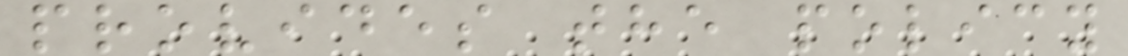provides the policy
